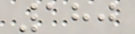180
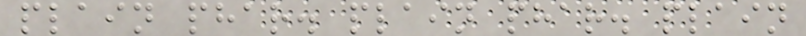plain phar. plain phar. plain
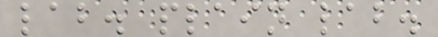lab. plain lab.
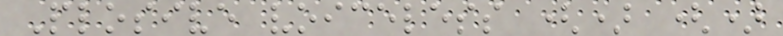Plosive voiceless () ()
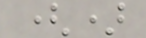()
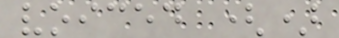voiced ()
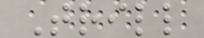Trill
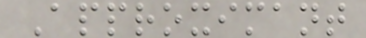Approximant
